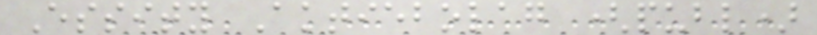Essity Aktiebolag (publ)
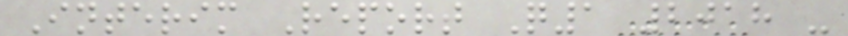Interim Report Q1 2018 -
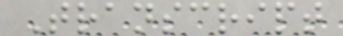Transcript
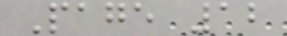Page 12
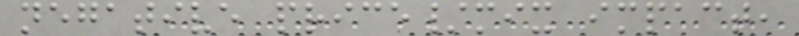negative price/mix impact,
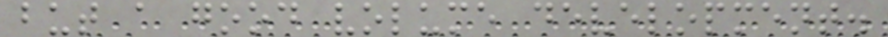but a good volume development.
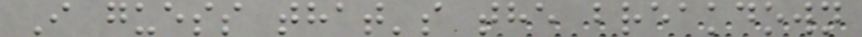I guess that's the breakdown
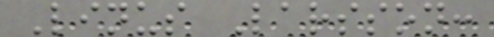Linus Larsson:
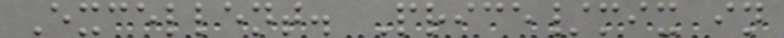Excellent. Price/mix in
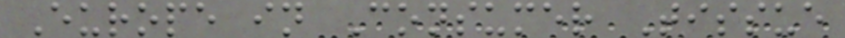Europe in Consumer Tissue
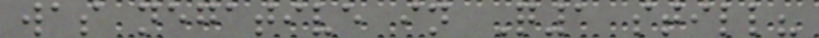was negative in Q1 still?
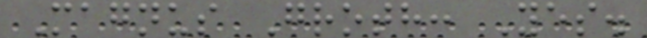Magnus Groth: Yes.
